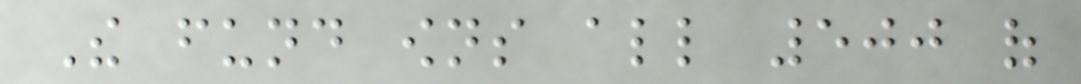The fund owns all 500 of
